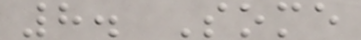8. Some
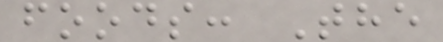foods: The
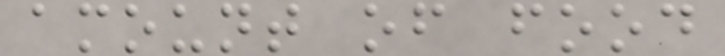amount of food
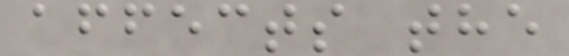affects the
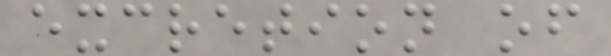excretion of
